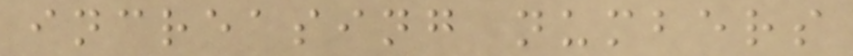increasing numbers
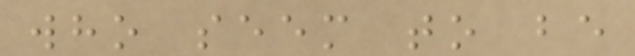who seem to be
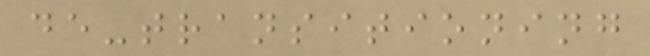de-transitioning
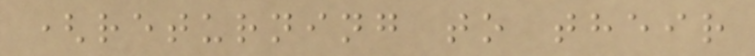(returning to their
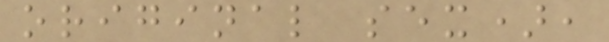original sex),
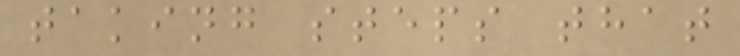taking steps that
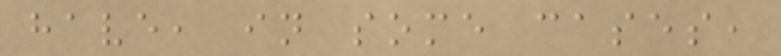have, in some cases,
